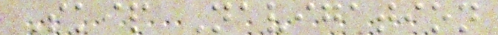Skip Navigation
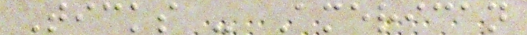Ticks - American
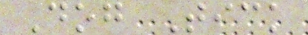Dog Tick
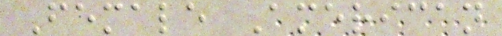Female American
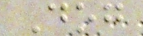Dog
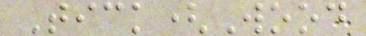Tick(Wood
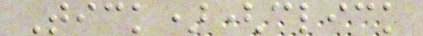Tick)(click
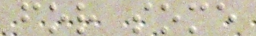for some
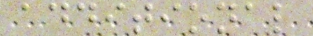additional
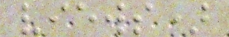views)
